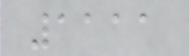1111
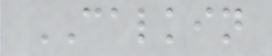CALKIN
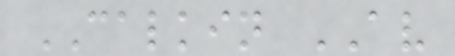CALKIN AV
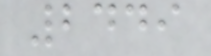2449
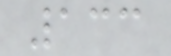133
